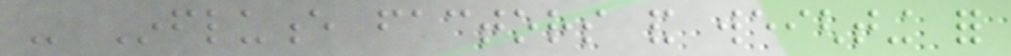- Influence factors and weighting for
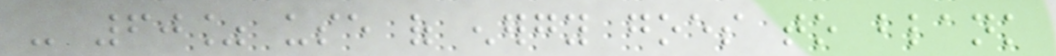- 60% use of energy goes to blank
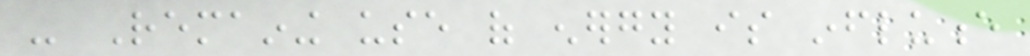- Remaining use of energy is influence
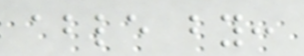able by:
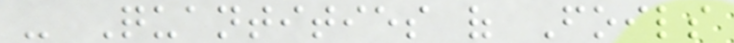- Quantities of Foils
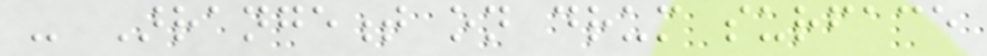- Arrangement on drum surface
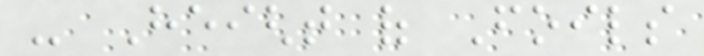- Height of Foils
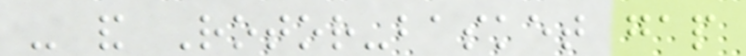- and Rotor-basket gap
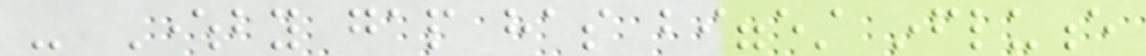- Whereby gap has biggest influence
